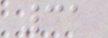31
